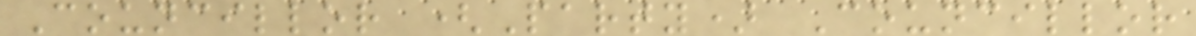Councillor (Party) Councillor
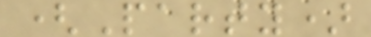(Party)
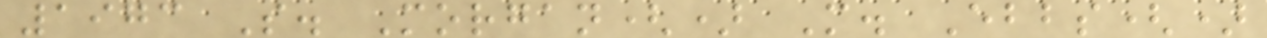1973 S. Morgan() M. Ebbs()
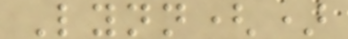Lynn()
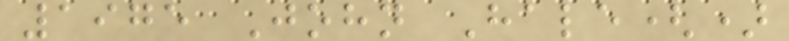1975 John Hale()
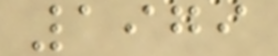1979
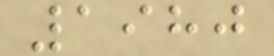1980
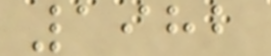1982
